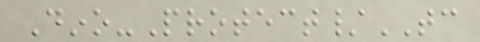Dino-Protect/TC
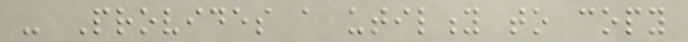- Provides a utility to copy
